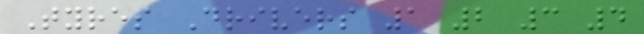Tyres Drivers 1 2 3 4
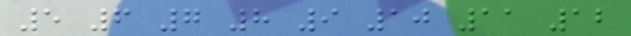5 6 7 8 9 10 11 12
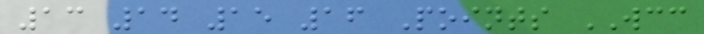13 14 15 16 Points WCC
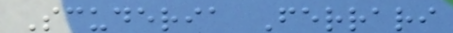Scuderia Ferrari
